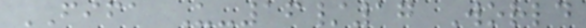FIFA U-16/17 World
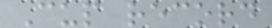Cup record
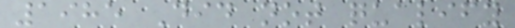1985 Did not qualify
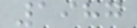1987
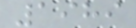1989
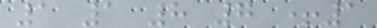1 1 8 7 +1
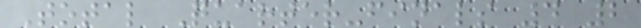Total Quarter-finals 4 2
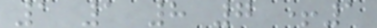1 1 8 7 +1
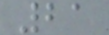21
